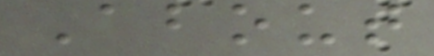About
